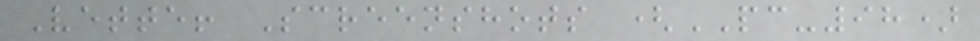Vette! Screenshots (PC-98)
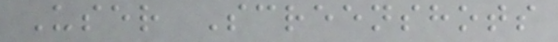User Screenshots
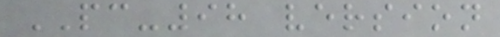PC-98 version
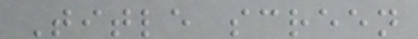Title screen
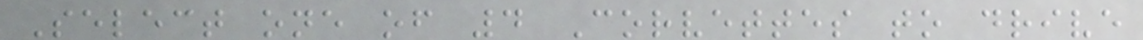Select one of 4 Corvettes to drive
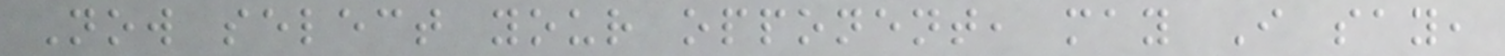Now select your opponent, may I say,
